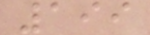199
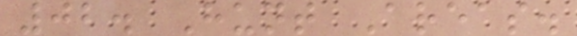02. Hunt Areas.
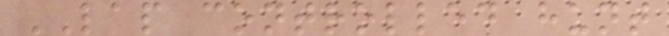LAP controlled hunt
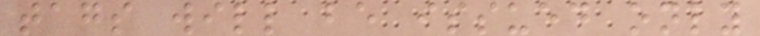tags will be issued only
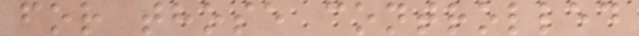for those controlled
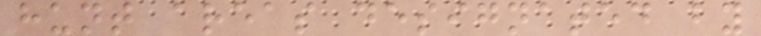hunt areas designated by
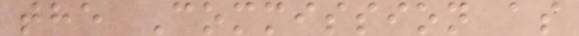the Commission as
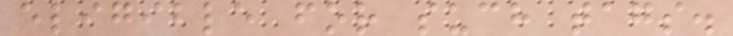eligible for such tags.
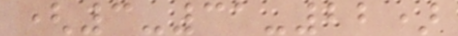(3-31-22)
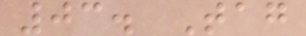03. Tag
